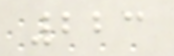223
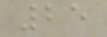25
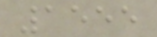1555
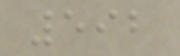592
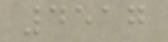4517
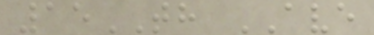15TH AVE
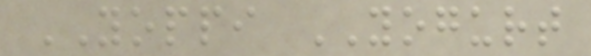YOPPI YOGURT
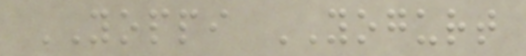YOPPI YOGURT
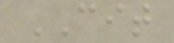CIT
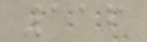116
